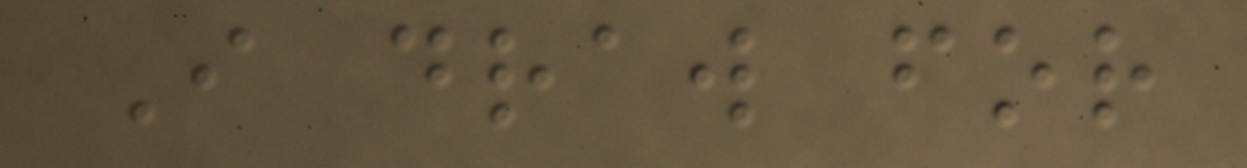I draw for
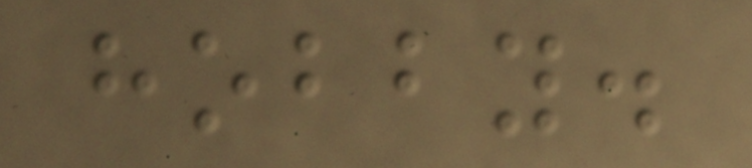hobby.
